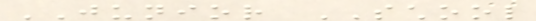JUNIOR SCHOOL
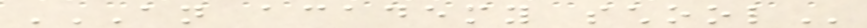AN ACADEMY SCHOOL
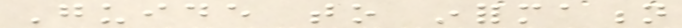Guide to information
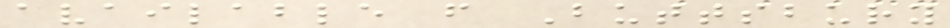available from Buttsbury
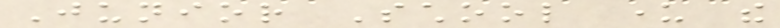Junior School under the
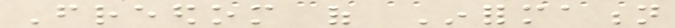Freedom of Information
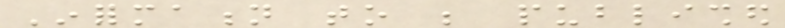Information to be published
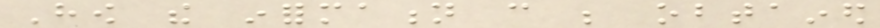How the information can be obtained
